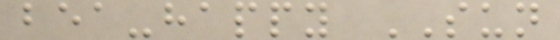bea-happy SUN
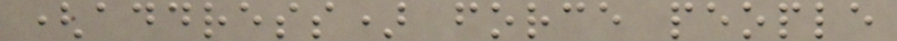(address) force people
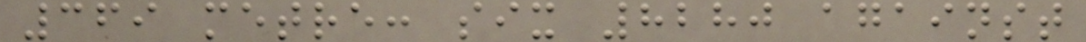369 metre: six 8280 against
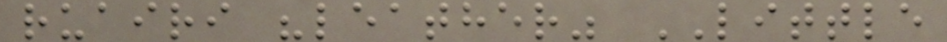ruairi "leather" LITTLE
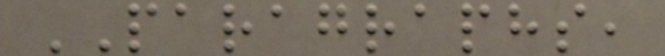PARAGRAPHS,
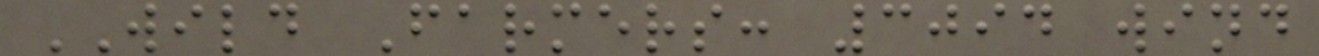WILD Farmers: 3094 wind
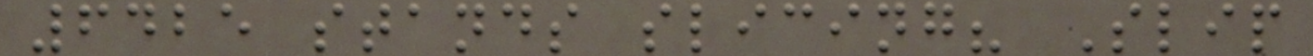6425 stands slicing? Slip
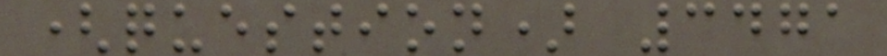(question) 3471
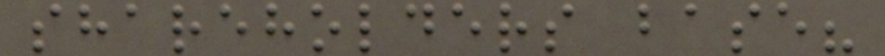shareholders base?
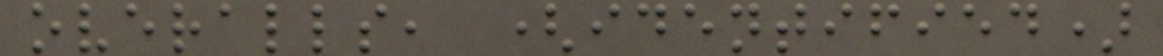overalls, (identified)
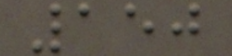150
